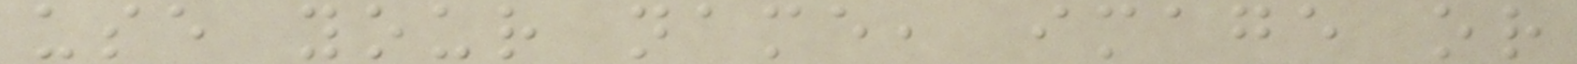use your name, image or
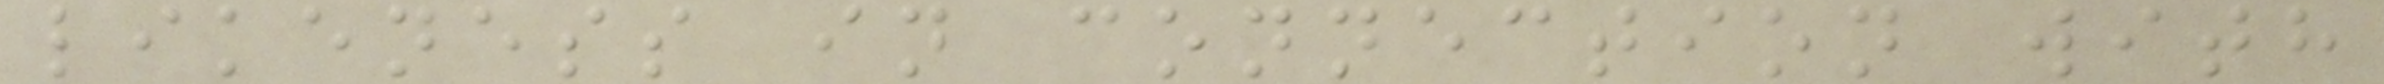likeness in connection with
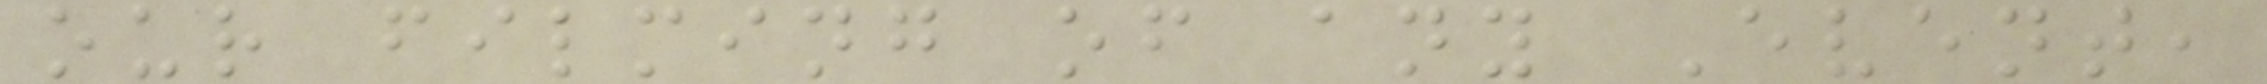our filming of any Event,
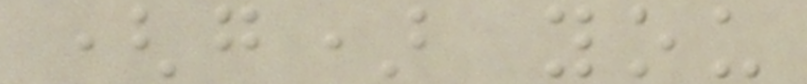(g) you
